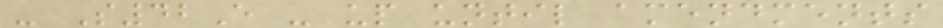- S42E - up until amendments
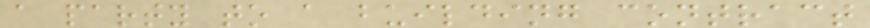a party to a building contract
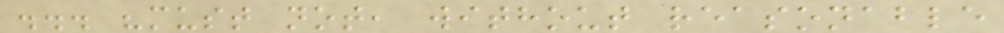... "must not, without reasonable
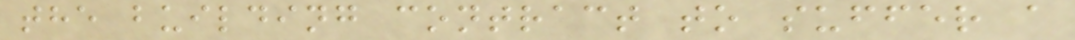the building contract to suffer a
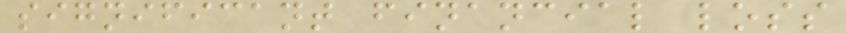significant financial loss
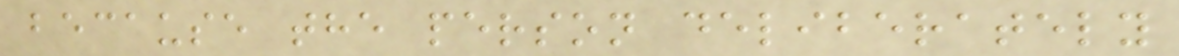because the person deliberately
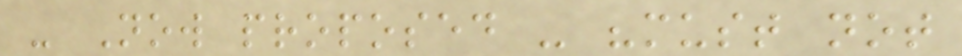- Now proposed - "must not
